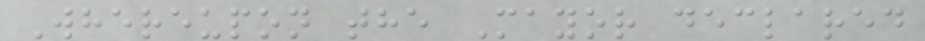Whereupon the Mayor declared
